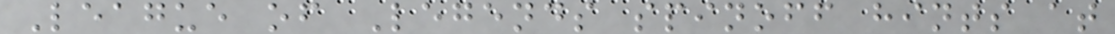League of Legends spinoff hints at
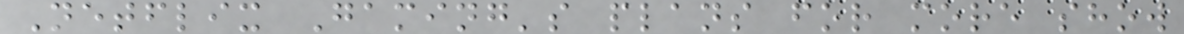Netflix Gaming's plans for more show
